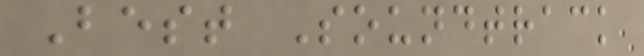Best Soundtrack
